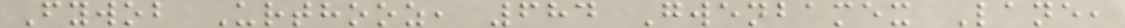Fywob Urthooz, 684 Gwenbamex Lane,
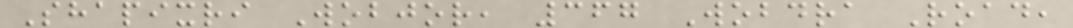Shapixri Wobjor, 367 Wobdra Road,
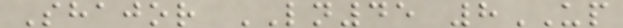Shajor LN45 8UP
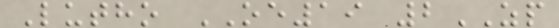Lutho OE19 2ZP
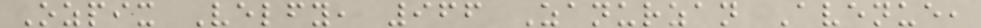Ozpix Velfy, 966 Zanurzan Avenue,
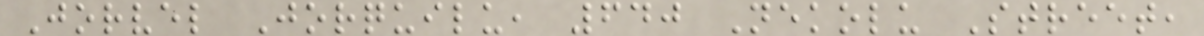Jorvel Jorquilu, 640 Nekolu Street,
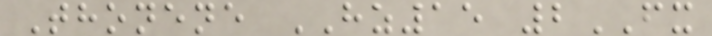Thonene HZ15 2FX
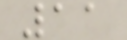11
